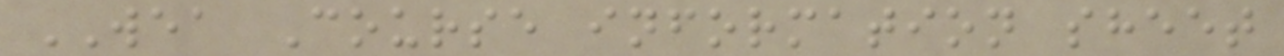WEA Course information sheet
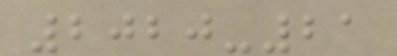2020-21
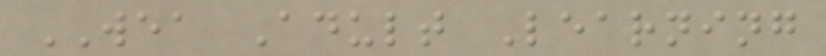WEA Adult Learning
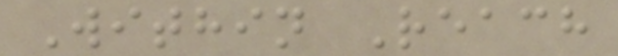Within Reach
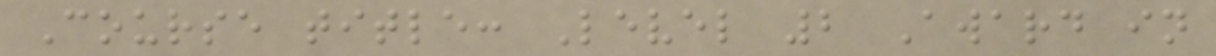Course title: Level 2 Award in
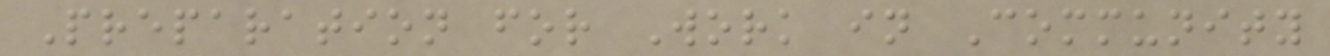Preparation for Work in Community
